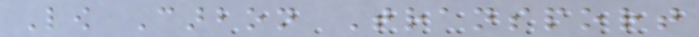Low Carbon Transport
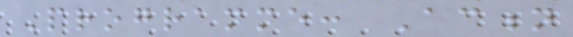Programme: Action
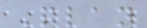Plan
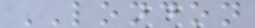LONDON
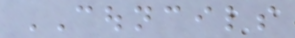COUNCILS
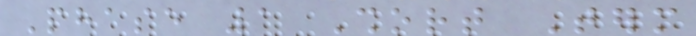Phase 1 Short Term
